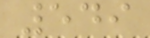549
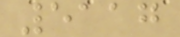5117
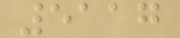5117
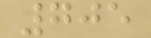705
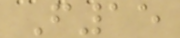F15
